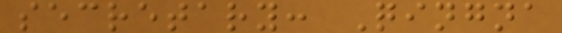secretary: Qingna
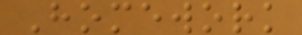Homework
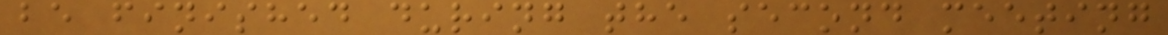be finished during the second meeting
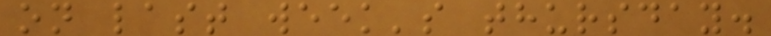on last week's thursday.
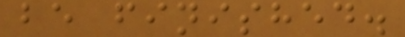be finished.
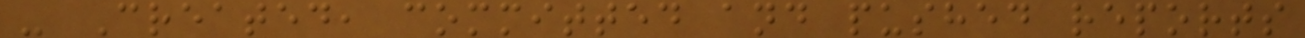- Created, committed and pushed reports
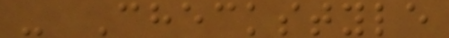- Checkstyle
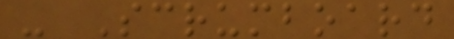- Scrumboard
